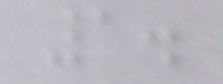1.
